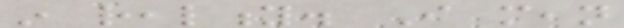in reality. I mean
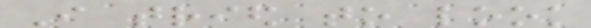I tried to look
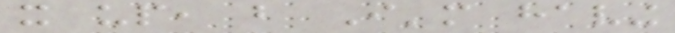it up, but I'm having
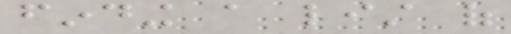finding a list of
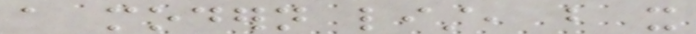a modern list, but it
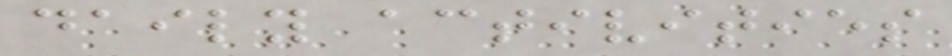daily activities
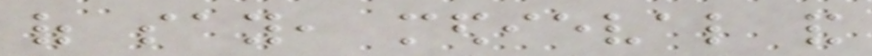of say, medieval and
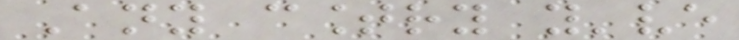Any country you've
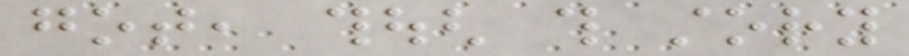got, though this story
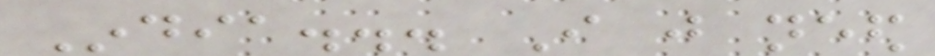India... I just need
